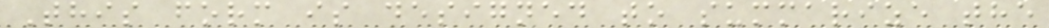This form is designed to summarize the
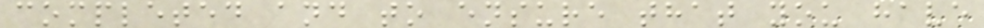completed and to ensure that you have
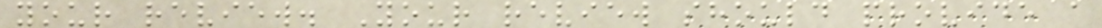your review. Your review should provide a
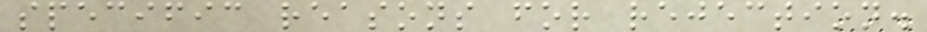specific reasons for rejection.
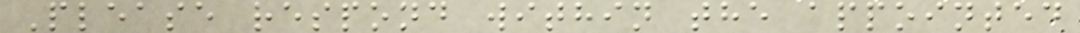Please respond within the appointed
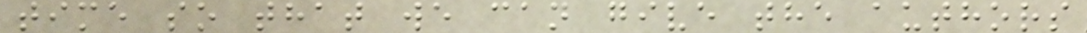time so that we can give the authors
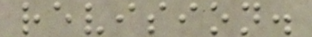revision.
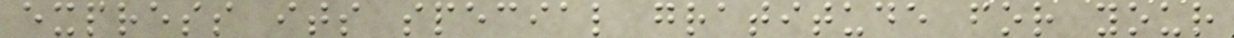express its special gratitude for your
